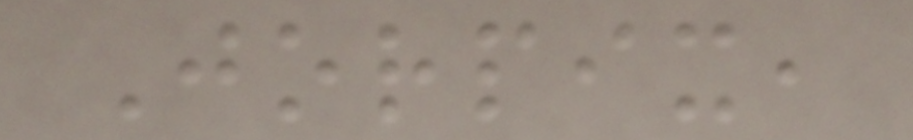Jorpix,
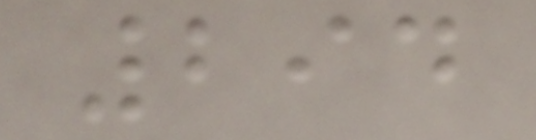294
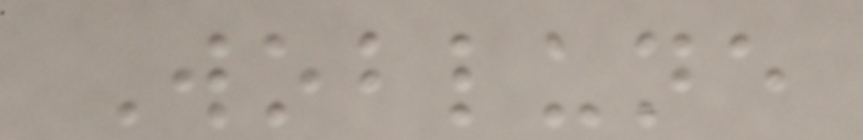Woblune
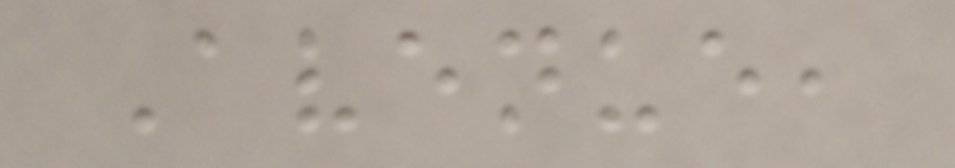Avenue,
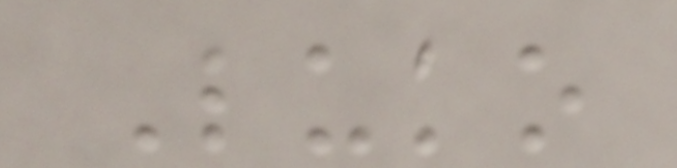Luko
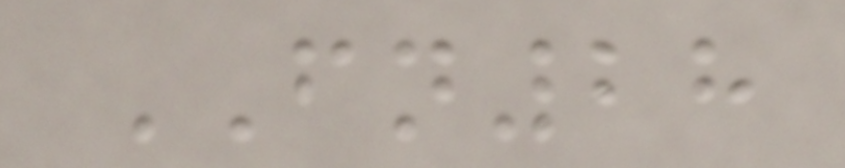FN28
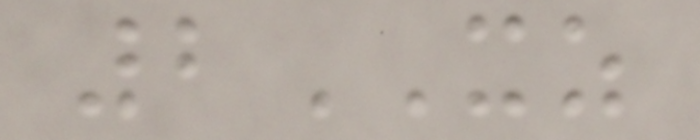2XZ
